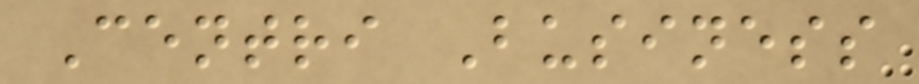Centri Business
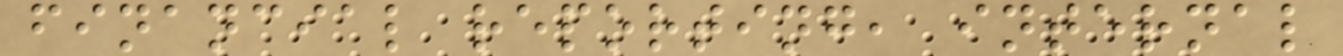financial reporting, internal
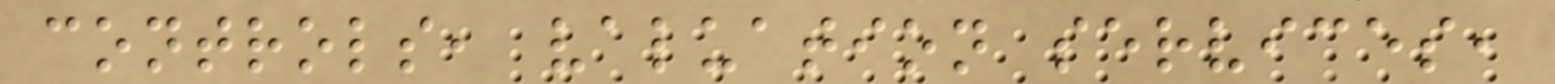controls, valuation services,
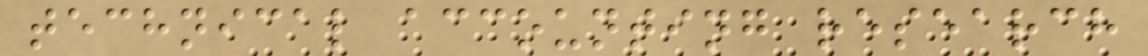technical accounting research
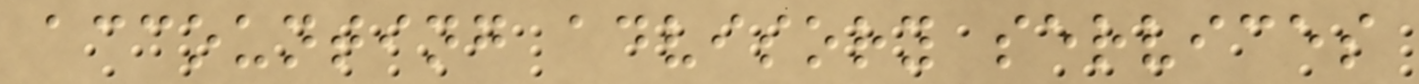accounting advisory services
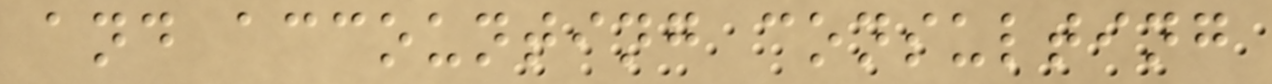and accounting consulting
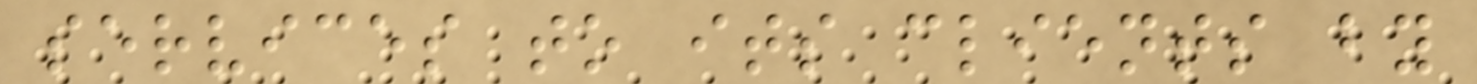services to its clients by
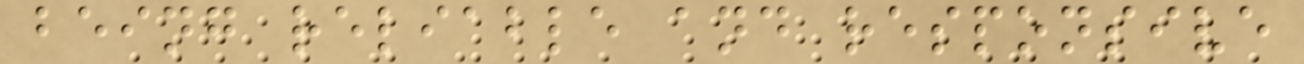being reliable and responsive
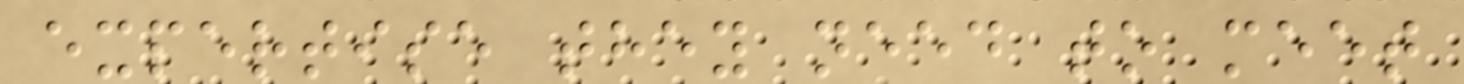expertise they need to meet
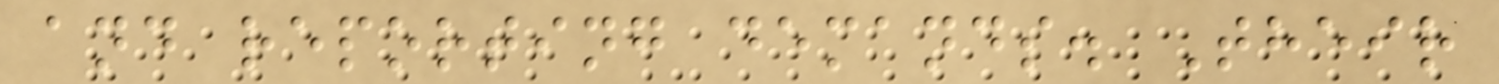and reporting demands. Their
